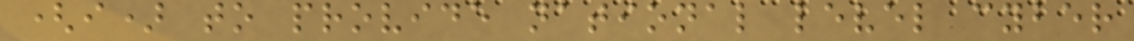(i) to provide national level cyber
